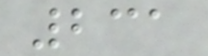231
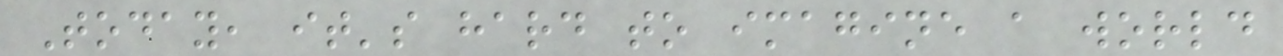Today, it's hard to imagine a world
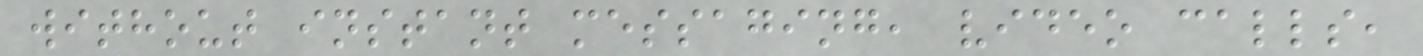without instant messaging, video calls,
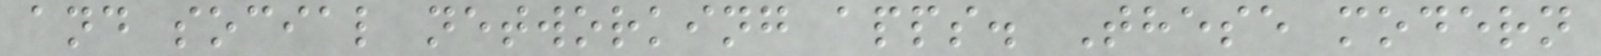and social networking apps. These modern
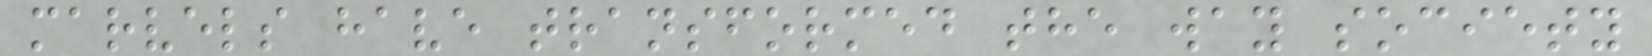marvels have transformed the way society
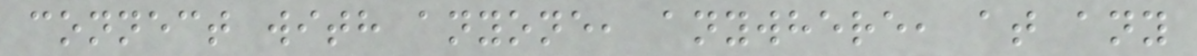connect with anyone, anywhere, at any
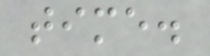time.
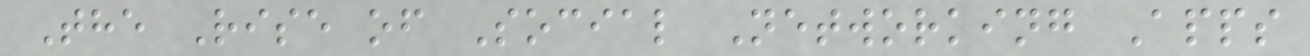The Rise of Social Networking Apps
